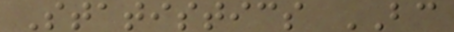Statistics BC
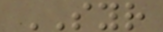SYR
